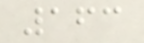163
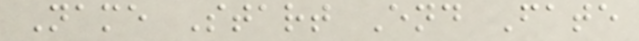Name Start End Fate
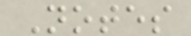Notes
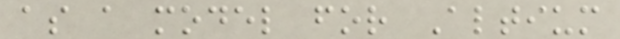as a model for Altium
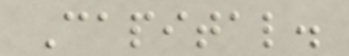Capital.
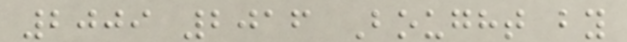2009 2016 Bought by
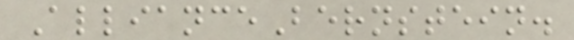AllianceBernstein.
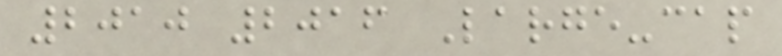2010 2016 Large-cap
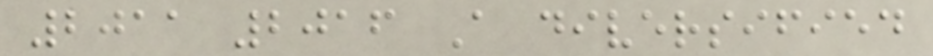2011 2016 A diversified
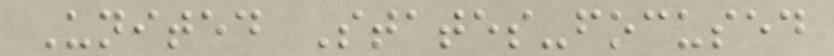United States-focused
